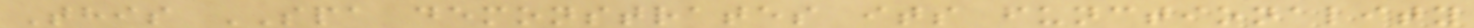This SPA demonstrates its functionality
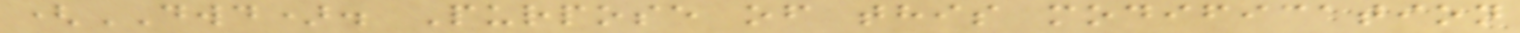(DWD). Purpose of this modification
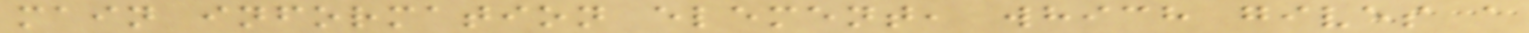main information element, which gives a
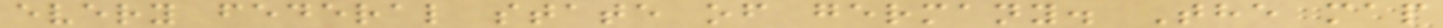every federal state of germany. The map
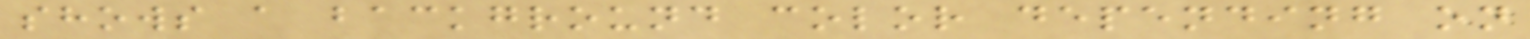shows a background color depending on
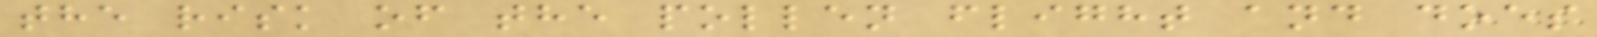the risk of the pollen flight and does
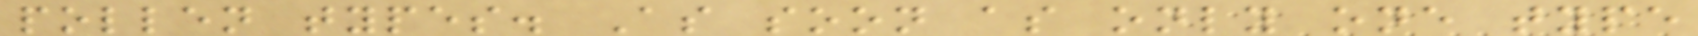pollen types. As soon as only one type
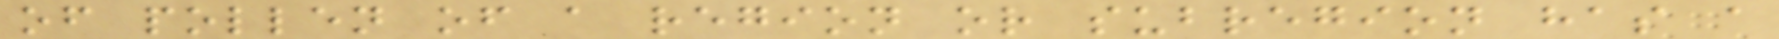of pollen of a region or subregion has a
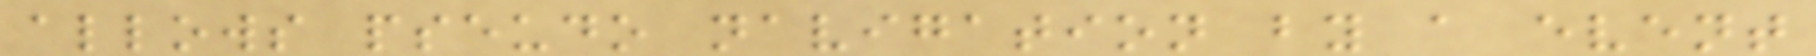allows pseudo navigation by a event
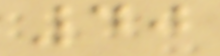40
